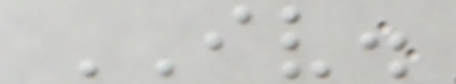IV.
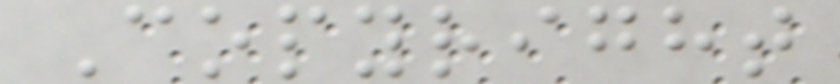Copyright
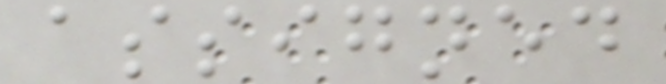assigned
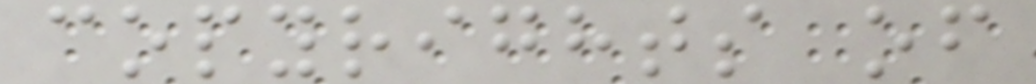copyrights of
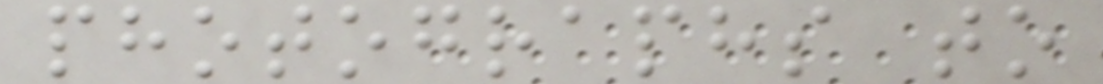photographs to
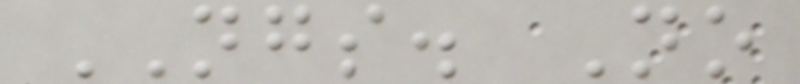NGS. No
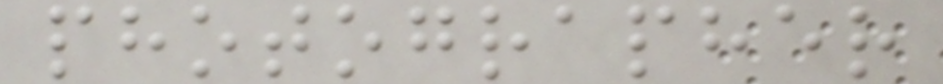photographer
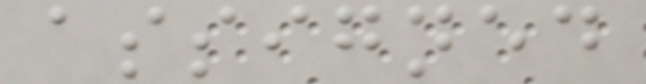assigned
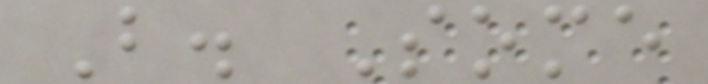B. Some
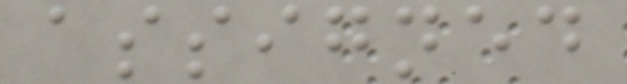assigned
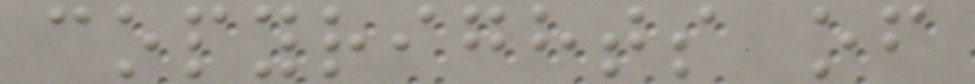copyrights of
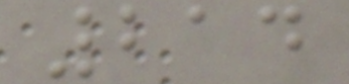214
